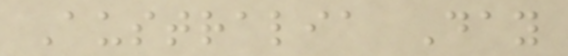Australia Day
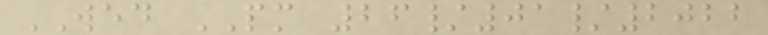WED PM 26/01/2022
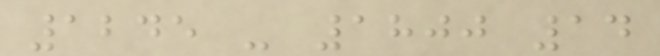1245 - 1800 14
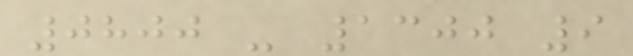0800 - 1300 9
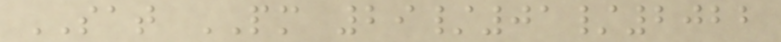SAT PM 29/01/2022
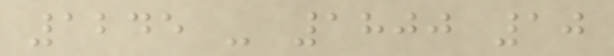1245 - 1800 10
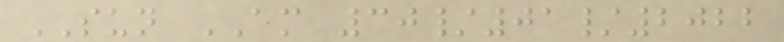SUN AM 30/01/2022
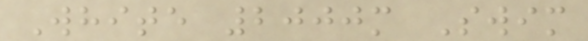White 2000m Swim
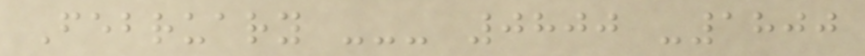February --- 0800 -1800
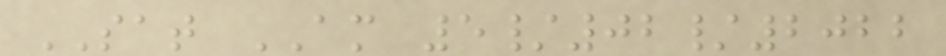SAT AM 5/02/2022
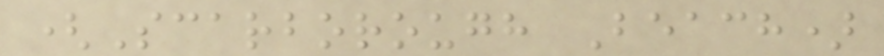(Scarborough Beach)
